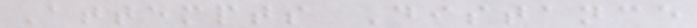Attempts Distance
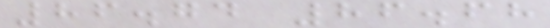86.74 86.68
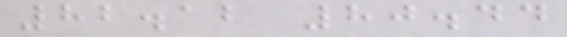82.12 80.44
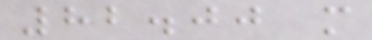82.00 m
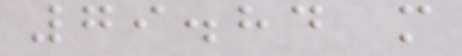79.84 m
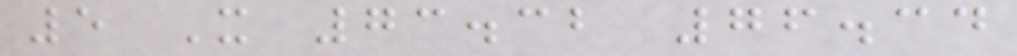5 X 73.32 76.34
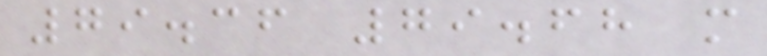79.36 79.68 m
